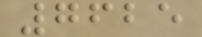7625
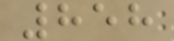858
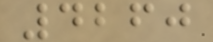4260
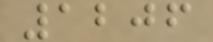1206
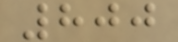800
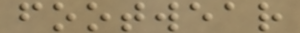footwear
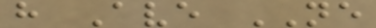h Ave NE
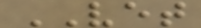VET
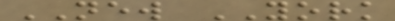NEW YORK
